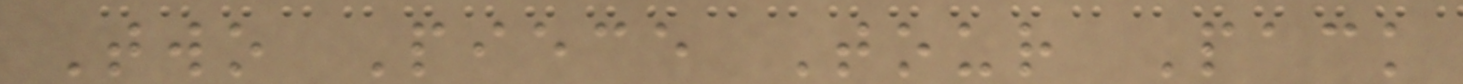Two Piece Tour Pack
